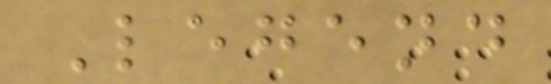Legend
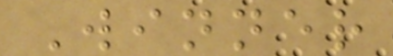Winner
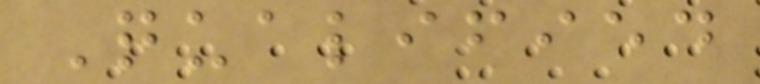Qualified
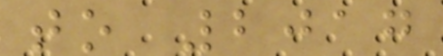to 2017
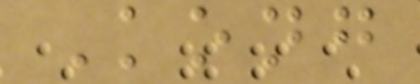Kong
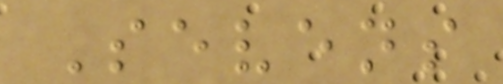Sevens
